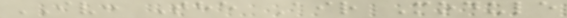IV: The Air Module
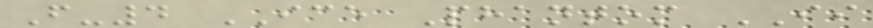F-4 ICE Phantom II
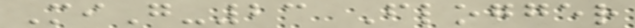MiG-23 Flogger
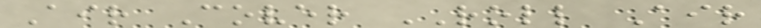Air Cover ROLL Air
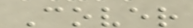Cover
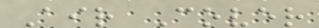Air Cover
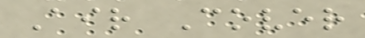Air Cover
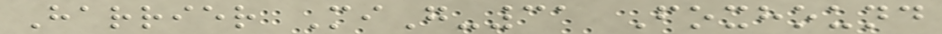Harrier MiG-31 Foxhound
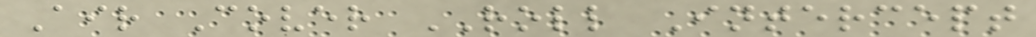Air Cover ROLL Intercept
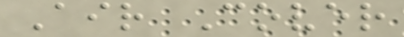Air Cover
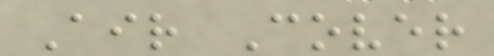Air Cover
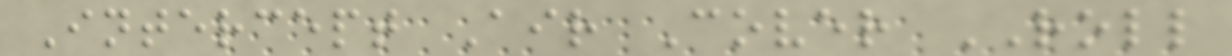Intercept Air Cover ROLL
